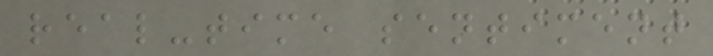real-time sentiment
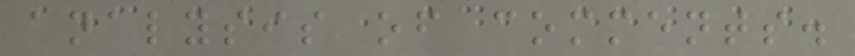analysis of comments.
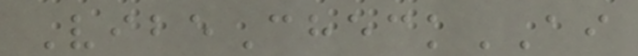VibeCheckAI
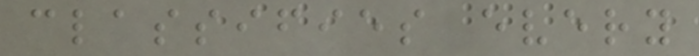classifies every
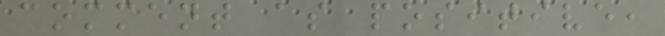comment as positive,
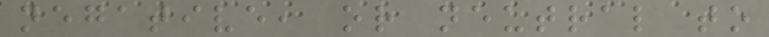negative, or neutral to
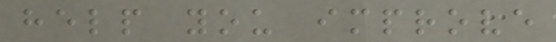help you improve
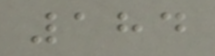184
